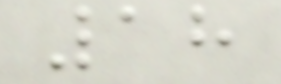18
